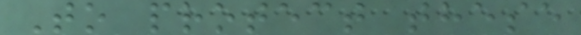To protect these
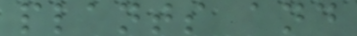plants and
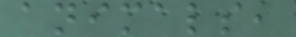animals,
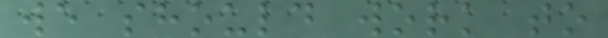we should work to
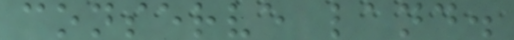conserve land.
